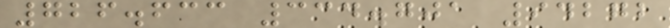726.633 334.701 94272
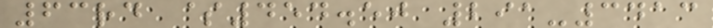63rd $454.50 291-3413
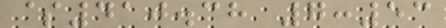$410.38 7:53
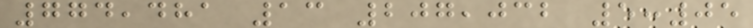774,481 13 207,032 5:05
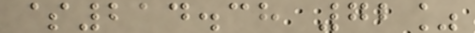$214.38 72%
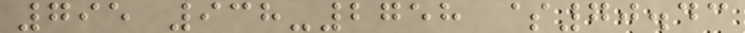795 938-2758 $70.43
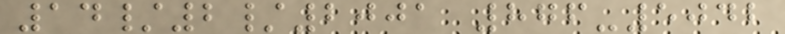14/2/2001 876-5042
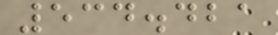534.421
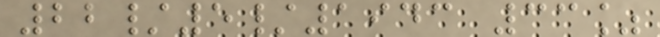22/5/1943 33%
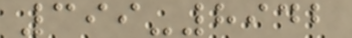399-8942
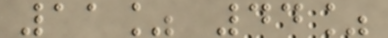11% 44%
